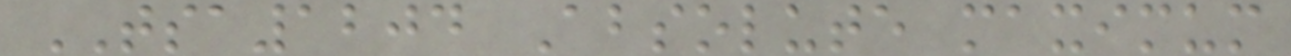TSA1204 Absolute maximum
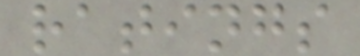ratings
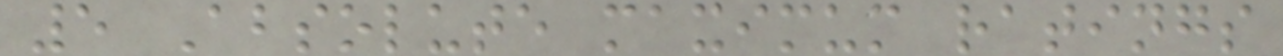5 Absolute maximum ratings
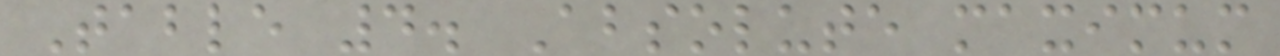Table 4. Absolute maximum
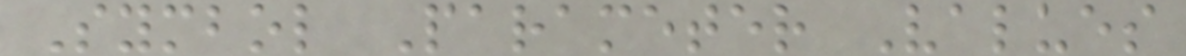Symbol Parameter Values
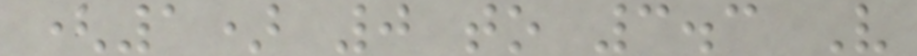(1) 0 to 3.3 V
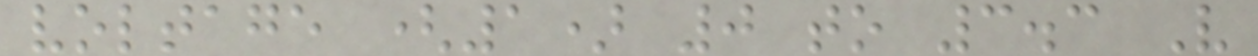voltage (1) 0 to 3.3 V
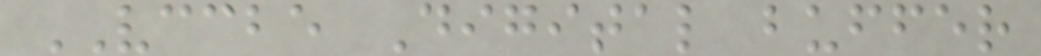VCCBE Digital buffer
